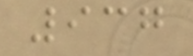937
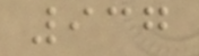937
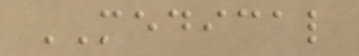MEDICAL
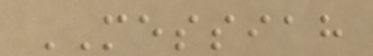MESSIAH
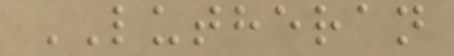LUTHERAN
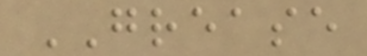GREASE
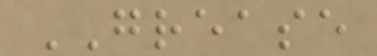GREASE
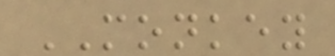MONKEY
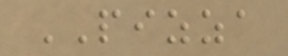PIZZA
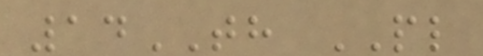14TH PL
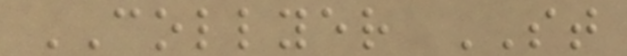COLLYER ST
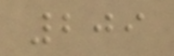209
